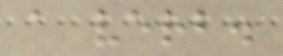a verb.
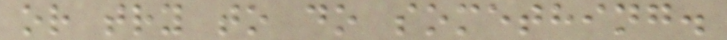or try to do something.
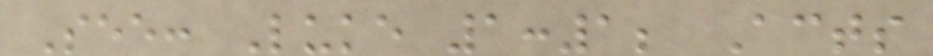See: Luke 1:1; Acts
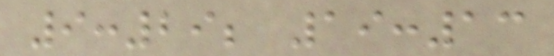9:29; 19:13
